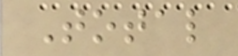Total
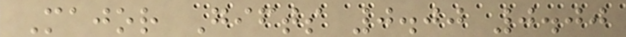Major Gifts 0.00 0.00
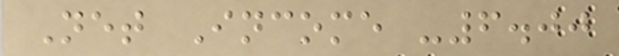Net Income -6.00
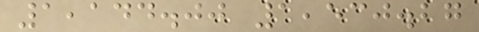1,144.00 1,530.27
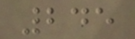245
